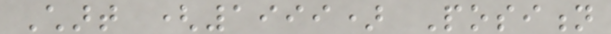Chart (1999) Position
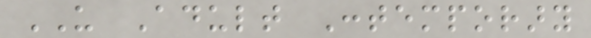US Adult Contemporary
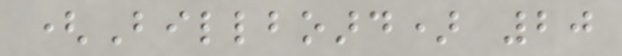(Billboard) 20
